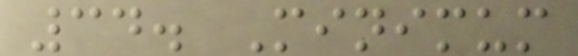34. Minimum
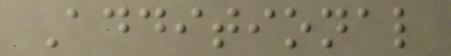Additional
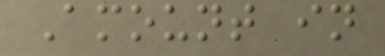Amount in
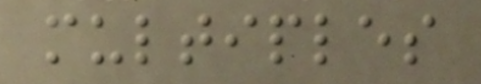multiples
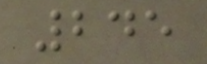245
